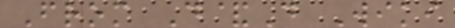From D&D Wiki
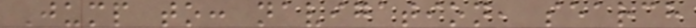Jump to: navigation, search
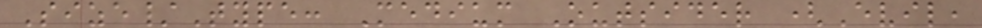Size/Type: Medium Outsider (Evil,
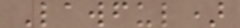Lawful)
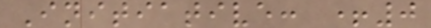Initiative: +0
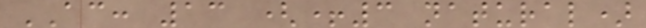AC: 13 (+3 natural)
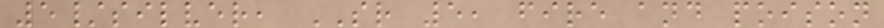5/silver, SR 5, fire and poison
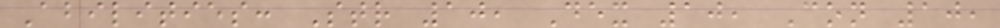Abilities: Str 10, Dex 10, Con 10,
